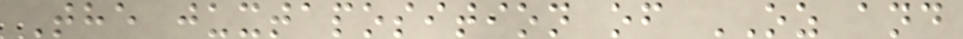The juxtaposition of OZ and
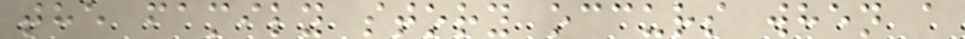the family story occurs when a
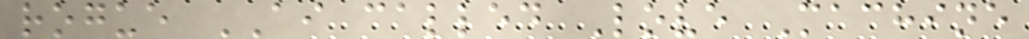rogue AI called Love Machine
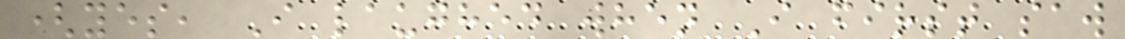(yes, I laughed when I first saw
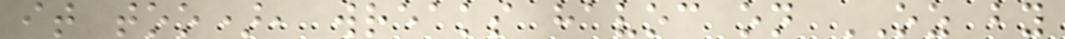it too), wreaks havoc on OZ by
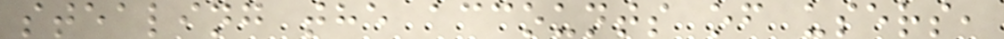stealing the accounts of users,
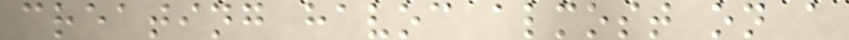creating havoc almost on a
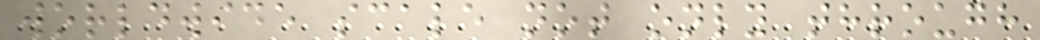worldwide scale not only through
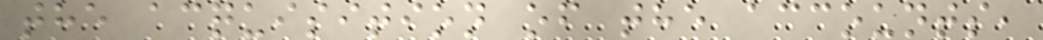the acquisition of the accounts,
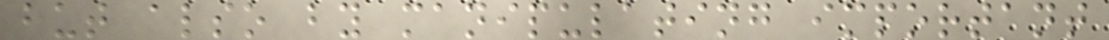but also by manipulating important
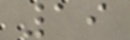19
